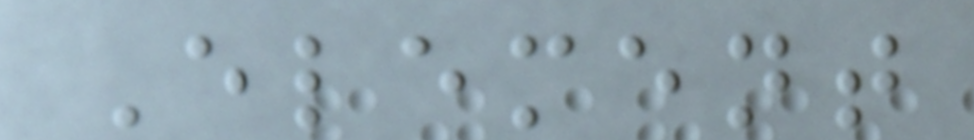Element
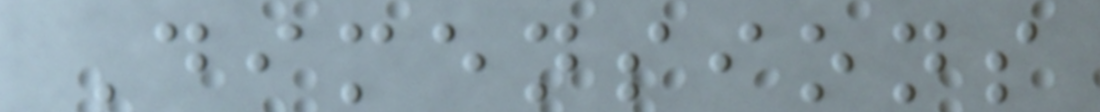Dimensions
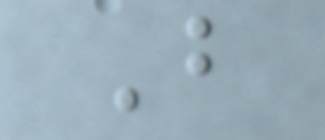B
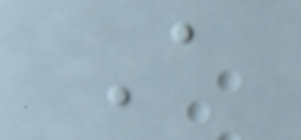A
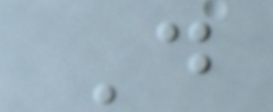D
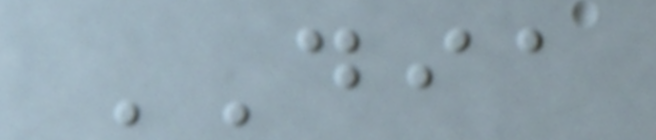DIA
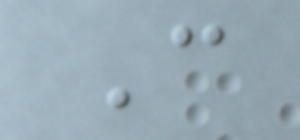C
